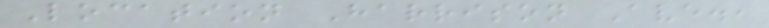Location Harrison Ave.,
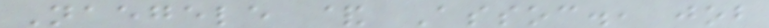Naegele & Assoc., job
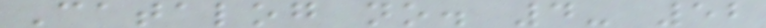Catalog no. 4- 52
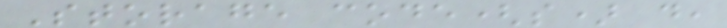Storage code(s) d,
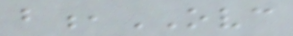b,OVC
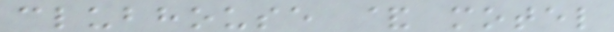clubhouse & motel
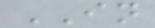IN
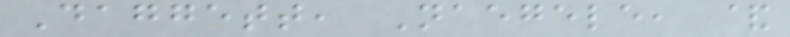Daggett, Naegele, &
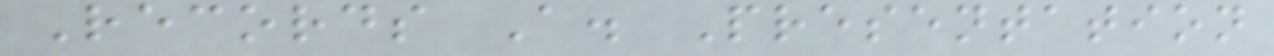Records A. Presentation
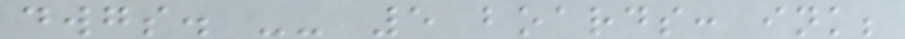dwgs. -- 5 boards: ink;
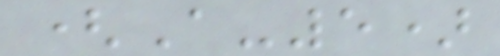(A-5)
